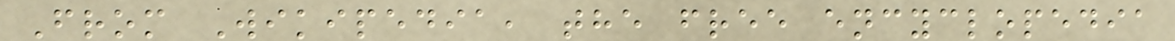From Wikipedia, the free encyclopedia
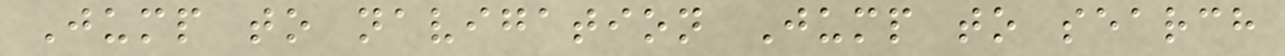Jump to navigation Jump to search
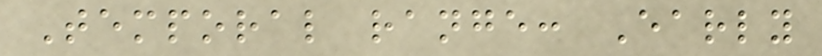Temporal range: Early
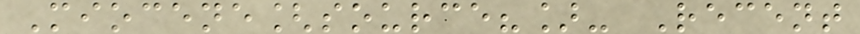Miocene[source?]- Recent
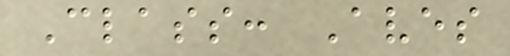Class: Aves
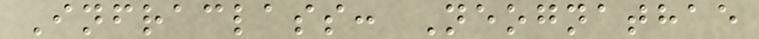Infraclass: Neognathae
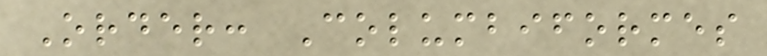Order: Columbiformes
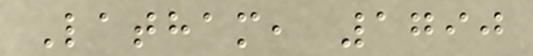Latham, 1790
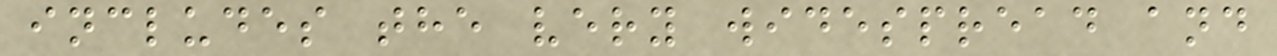includes the very widespread and
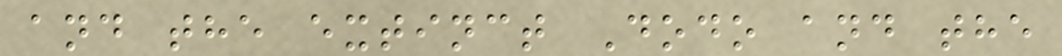and the extinct Dodo and the
